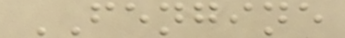FENGINE
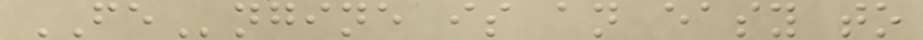FEngine is an easy to
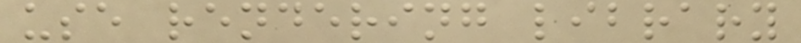use rendering library
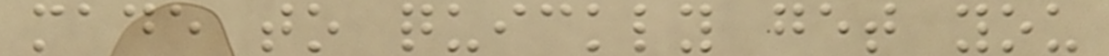made to quickly get you
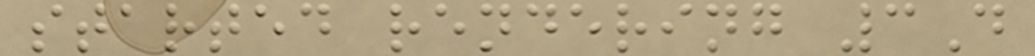started rendering 3D
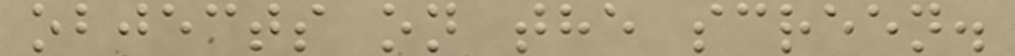objects on the screen.
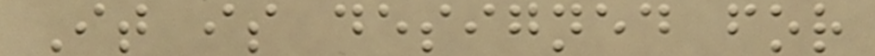It is designed for
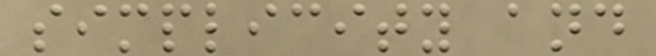simplicity and
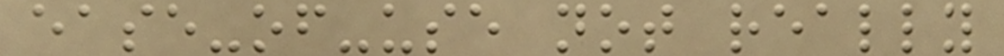ease-of-use not really
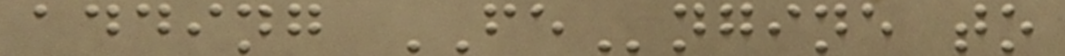adding FEngine to
